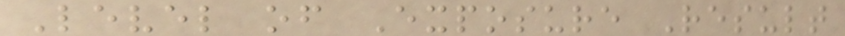Level of Exposure Result
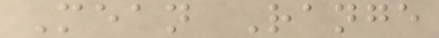Mean Range
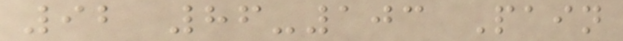92 86-103 Pain
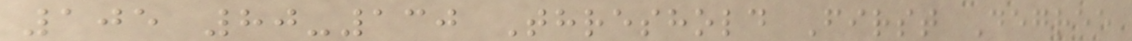105 80-130 Threshold First Degree
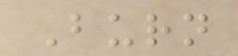Burn
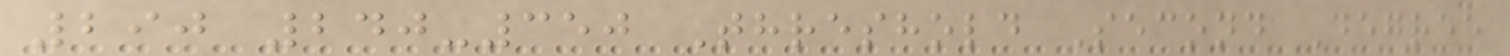290 240-350 Threshold Second Degree
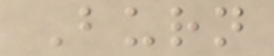Burn
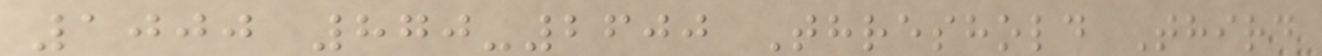1000 870-2600 Threshold Third
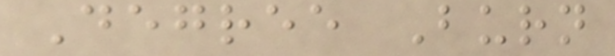Degree Burn
